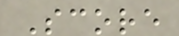Score
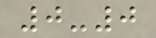0-0
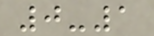0-1
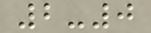2-0
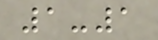1-1
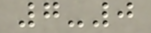7-0
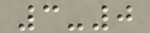3-0
